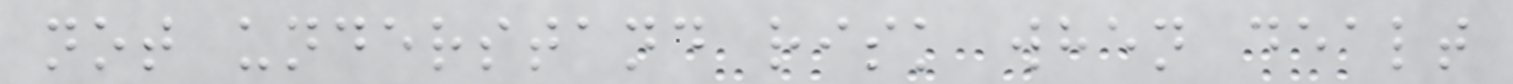not understand risk when dealt
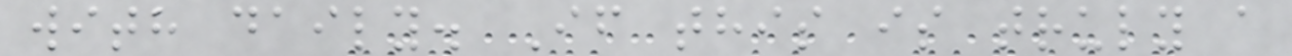with daily. If this is truly a
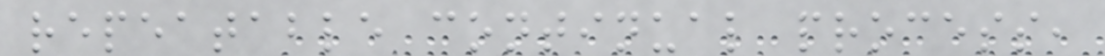repeatable continual process,
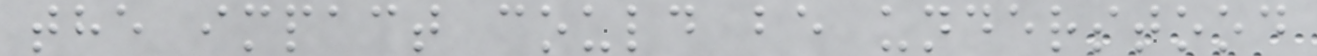the impact could be understood
